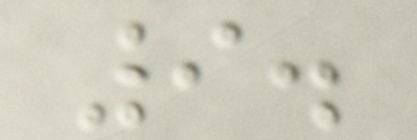9.
